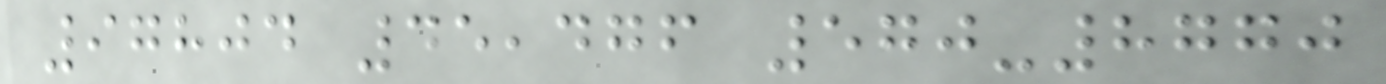97804 45,476 570-8770
